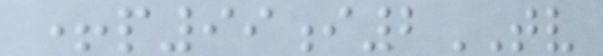+p99i2TV
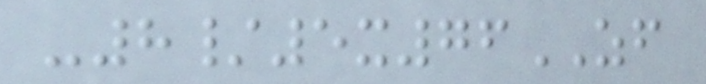-8/5x76ZF
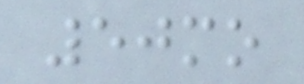50mo
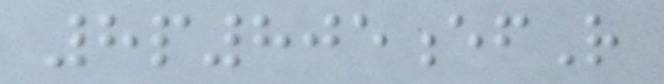8p805efR
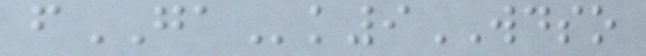fGAk9WDSO
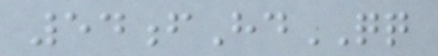54fHdQQ
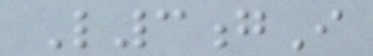L3gI
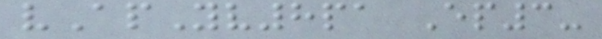vApYv8pa Ep3-
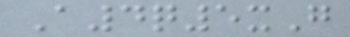A4q5xG
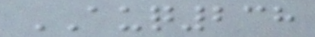AUQ238
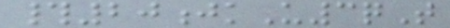#20jkU3qT
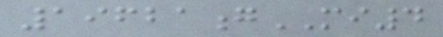19621gMI4
